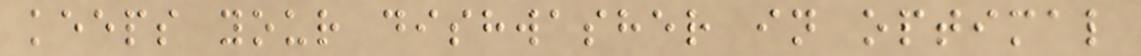keeps your dishwasher in optimal
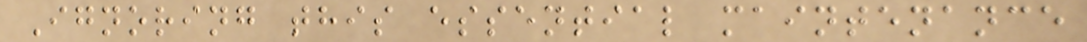Ignoring this essential maintenance
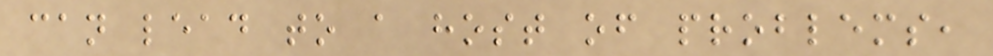can lead to a host of problems,
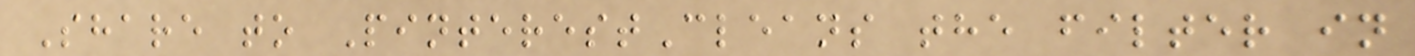Share to PinterestCleans the filter in
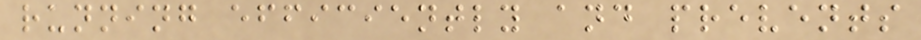running efficiently and prevents
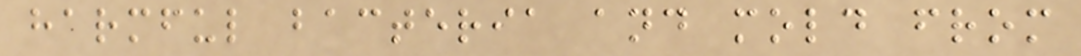harmful bacteria and mold from
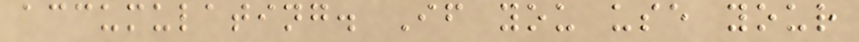accumulating. If you use your
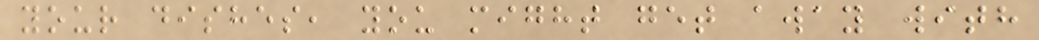your dishes, you might get away with
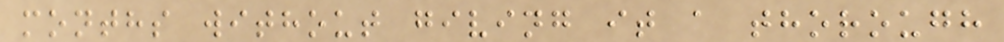months without giving it a thorough
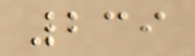239
